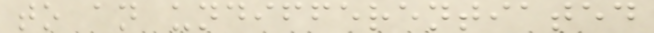to an undifferentiated
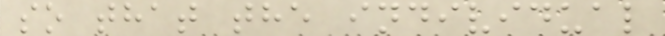so that the individual
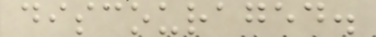discouraged.
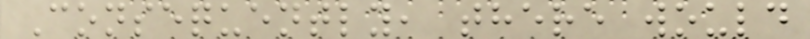Consequently, there would
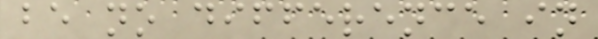be no difference in
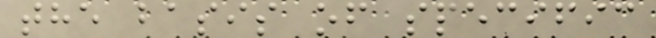the basis of specific
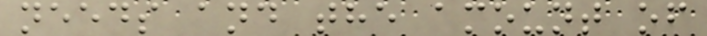needs and the amount of
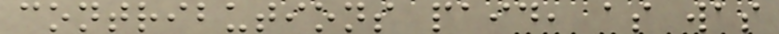contributions paid, as was
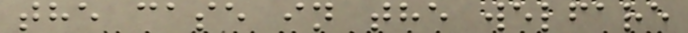the case in the welfare
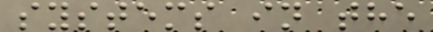systems in the
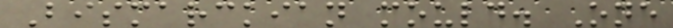Bismarckian mould. One
